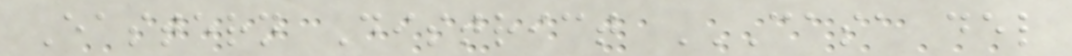Eastern District CASA DEL
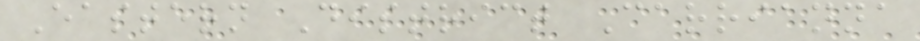Eastern District Carrianna
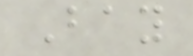Bay
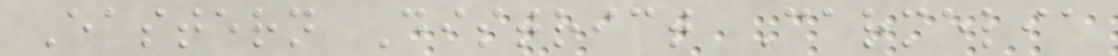Eastern District Carmelia
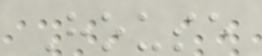House
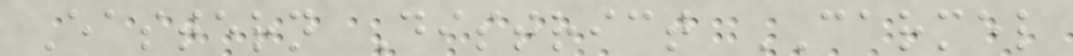Eastern District CARMEL
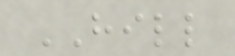HILL
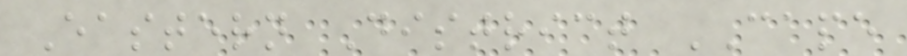Eastern District CAPE
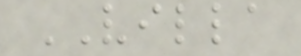VILLA
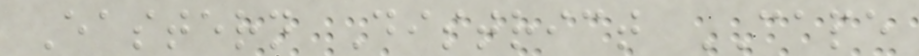Eastern District CAPE
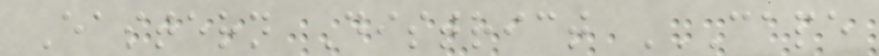Eastern District CAPE
